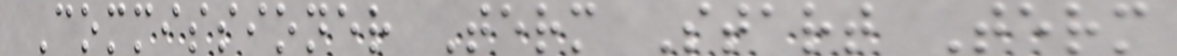Commissioner Term Start Term
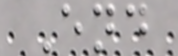End
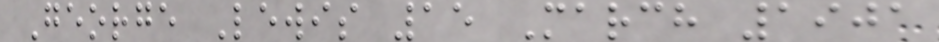George Lewis 15 March 1901
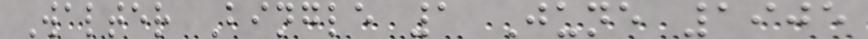Walter Bingle 1 June 1905
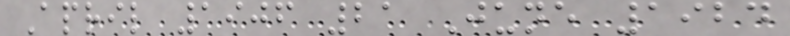April 1906 21 June 1924
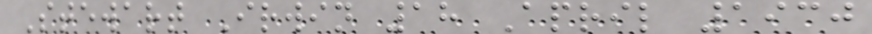Stewart Irwin 18 April 1930
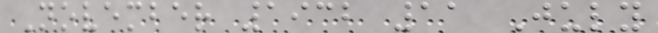November 1932 11 July
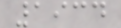1934
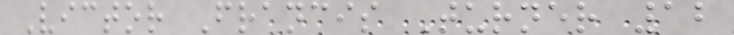Victor Francis Turner 12
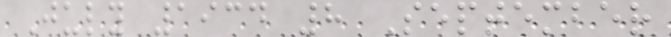July 1934 8 September
